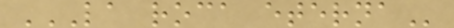LA ROCA ETERNA
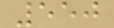550
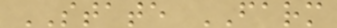STATE FARM
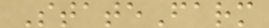StateFarm
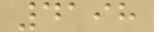4198
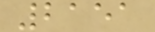2151
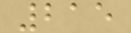215
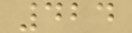424
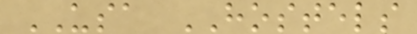USA HOSTELS
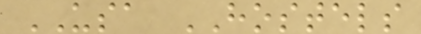USA HOSTELS
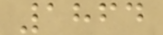1864
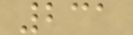231
